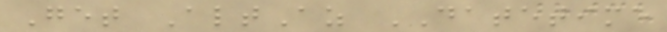Get AltAz DATETIME
